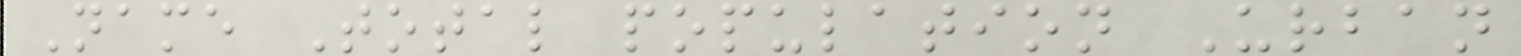Name Total population Urban
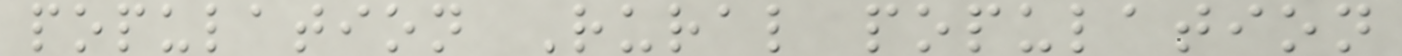population Rural population
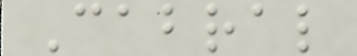Cabral
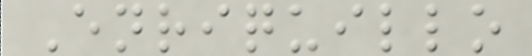Enriquillo
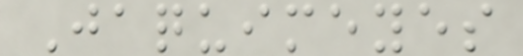Jaquimeyes
